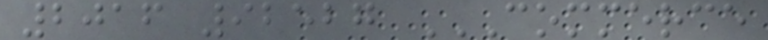2016 92527 COMMERCE
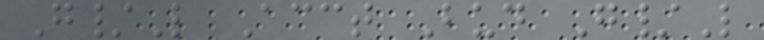G/L Acct Bud G/L
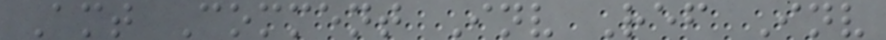Amt Comment Inv Ref Inv
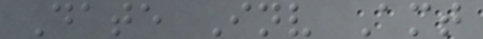Date Inv Amt
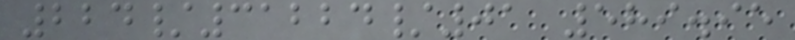224/31224/01 589.95
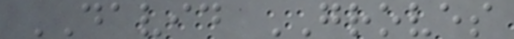DAVID GROVES
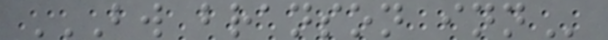BW BRANSON INN
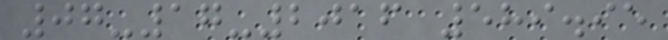07-17-2016 589.95
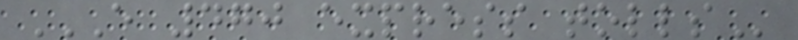E 470 EXPRESS TOLLS
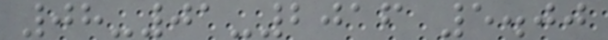08-01-2016 5.00
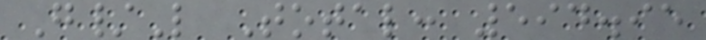G/L Total: 594.95
